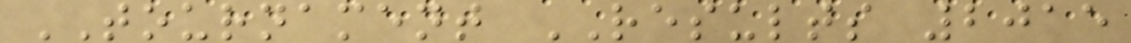TOURNAMENT RESULTS 2015
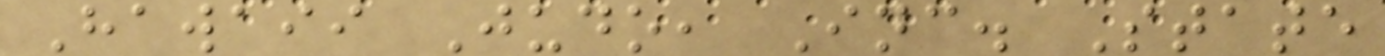Hawaii Judo, Inc. State
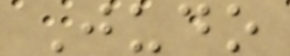Judo
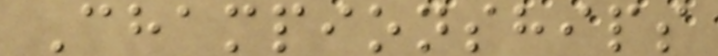Championships
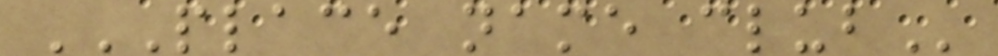PLACE NAME CLUB
